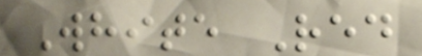White Red
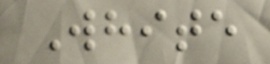White
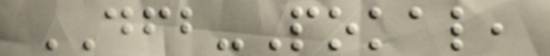DFB-Pokal,
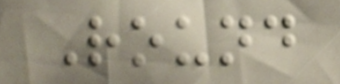Round
